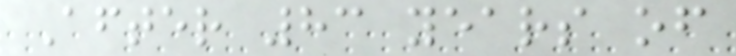After 83 years of
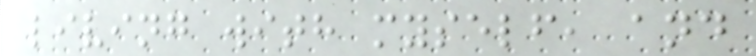living with myself, and
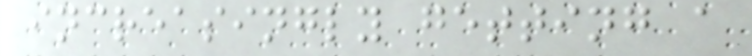increasingly getting a
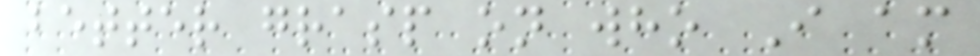better grasp on who I am
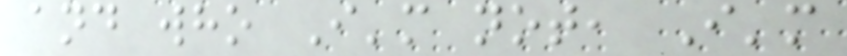and who I'm not, I'm
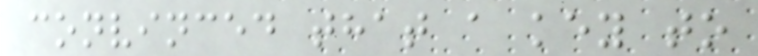convinced that a key to
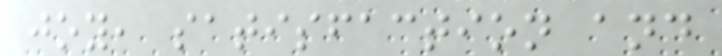joy, satisfaction and
